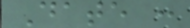Date :
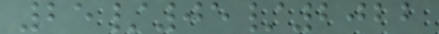25/05/2022
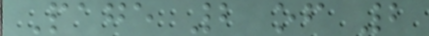Page 2 of 2
